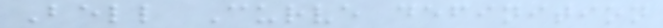Bell Curve definition
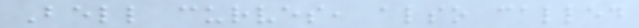Bell curves, also called
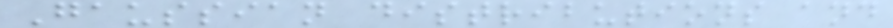Gaussian distributions and
